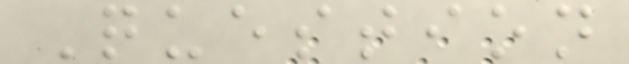Question
